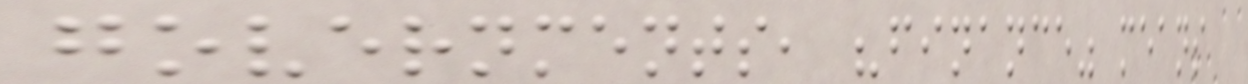governments, "finance" means
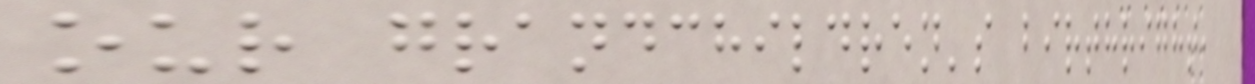our grandchildren's birthright,
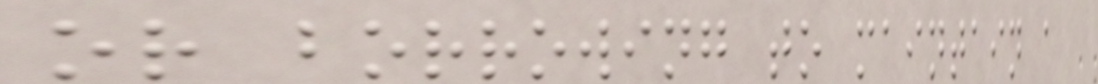or borrowing to maintain a
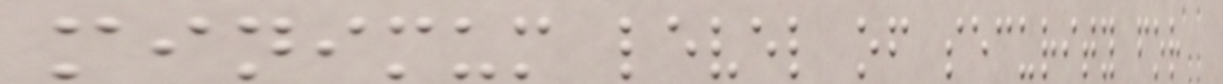minimum level of security for
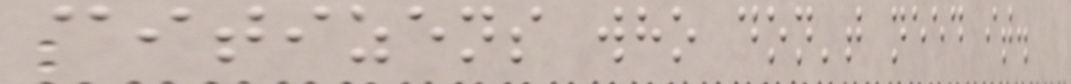citizens who don't need it.
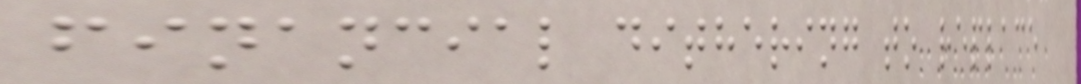financial dithering to replace
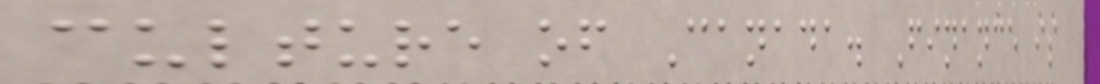culture of Canada. Finance is
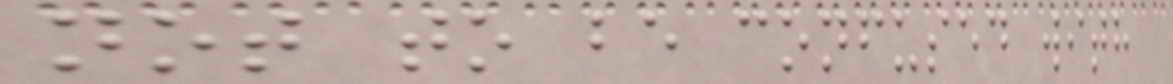not to be confused with
